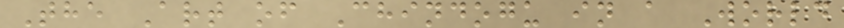The Art of Chindogu in a World
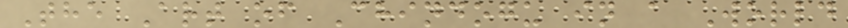The Art of Chindogu in a World
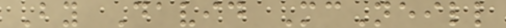By David McNeill
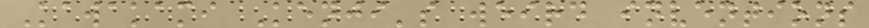Kawakami Kenji's weird inventions
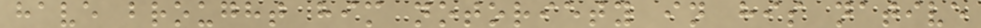have brought him notoriety in his native
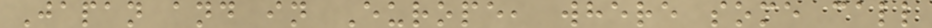Japan and in Europe, where some call
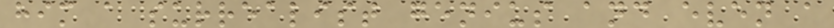him a surrealist genius and even a
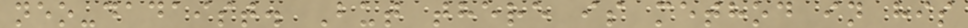neo-dadaist. But there is method in his
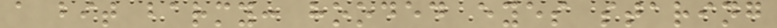a bit barmy: hooded eyes staring
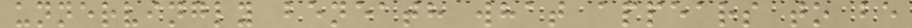unnervingly beneath what appears to be
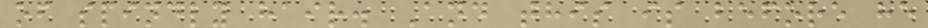of spindly hair. And this is before he
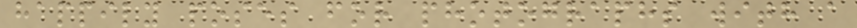happily poses for photographs with a
